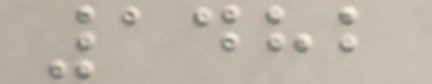1482
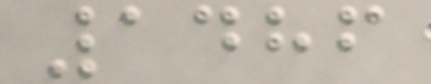1486
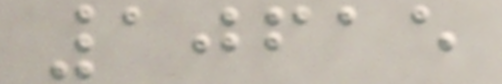10615
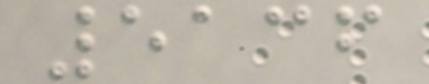5136
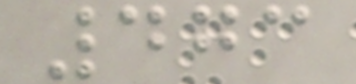473
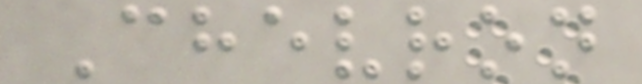Chevron
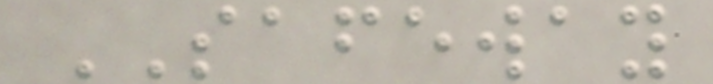SAFEWAY
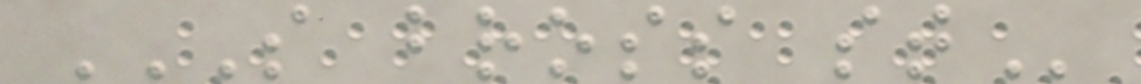S BROSS ST
